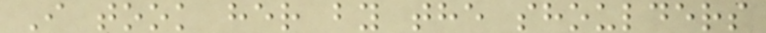I took her by the shoulders
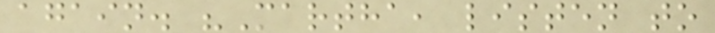again. "Martha, listen to
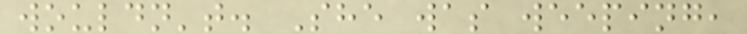wouldn't. She was weeping,
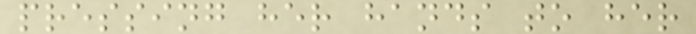pressing her hands to her
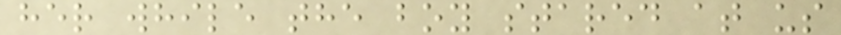her while the boy stared at us
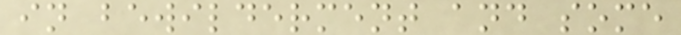in bewilderment and some
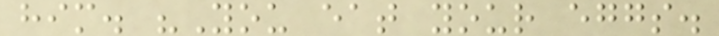him. "You eat your eggs.
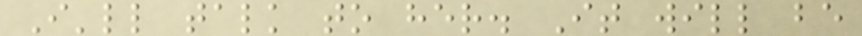I'll talk to her. It will be
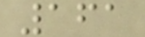161
